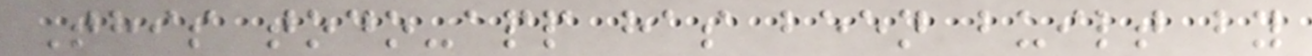This todo-app has been built by
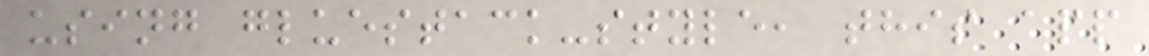using gluestack-style, this app
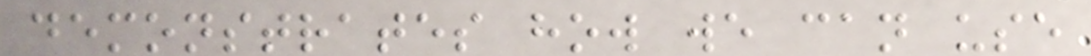demonstrates how we can use
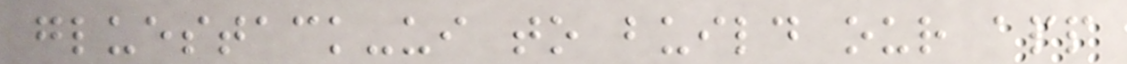gluestack-ui to build our app
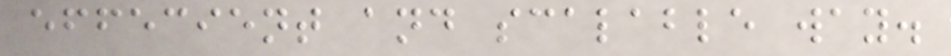effecient and scalable way.
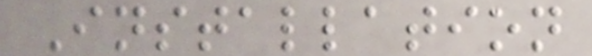Installation
